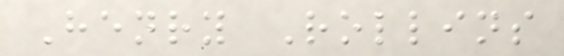Henry Rollins
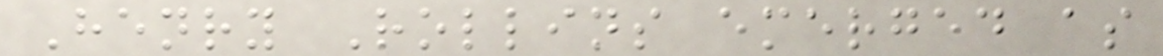Henry Rollins emerged as
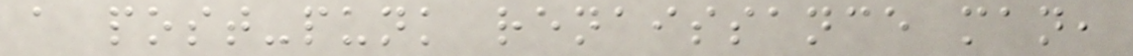a post-punk renaissance man,
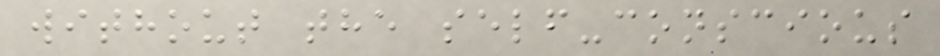without the self-conscious
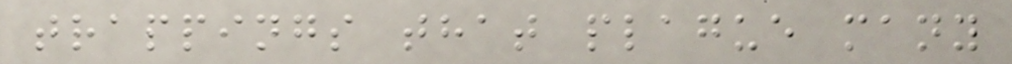trappings that plague many
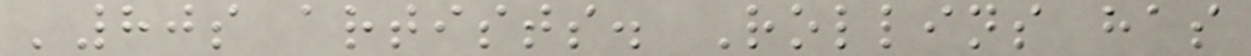'80s artists. Rollins has
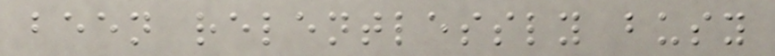been relentlessly busy
